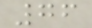76
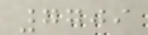7709
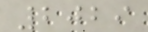2029
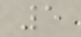5
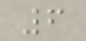6
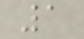1
